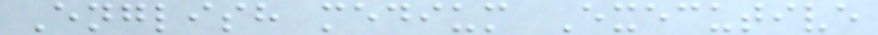English medium Executive
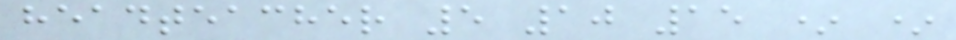headteacher 5 10 15 * *
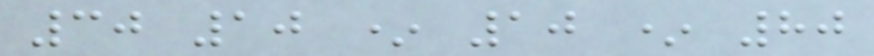30 10 * 10 * 80
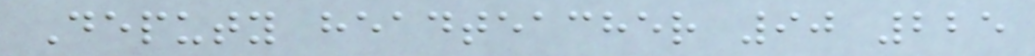Deputy headteacher 90 225
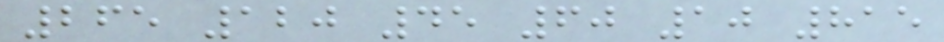265 120 45 60 10 815
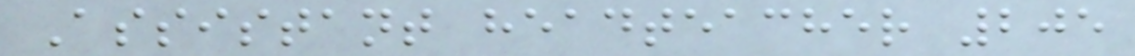Assistant headteacher 205
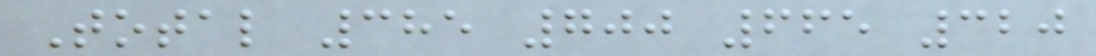Total 385 700 665 320
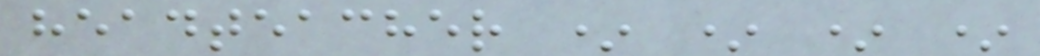headteacher * * * *
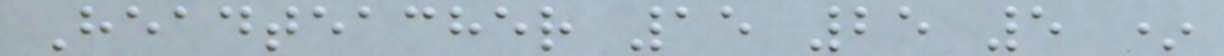Headteacher 15 25 5 *
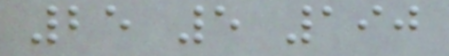25 5 190
